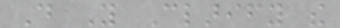Do You Clarify the
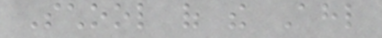School of the Ahl
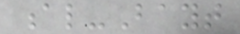al-Bayt
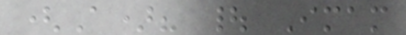(A)? | Imam
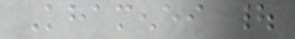Khamenei |
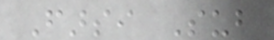Farsi Sub
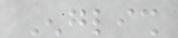English
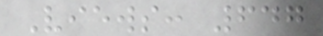Views: 647
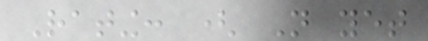Rating: ( Not yet
